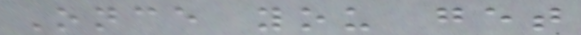Once you get
